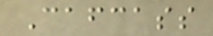Cafcass
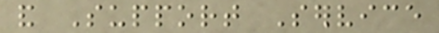and Support Service
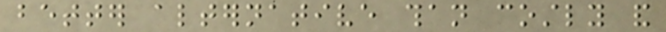better alternative than costly and
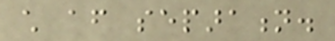child after separation.
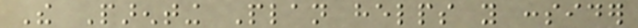The Parenting Plan helps you consider
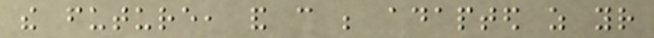the future, and can be adapted as your
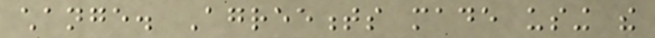change. Agreements made using the
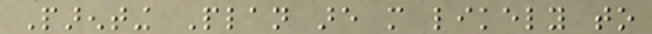Parenting Plan are more likely to
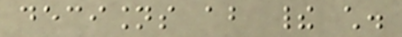decisions about their child.
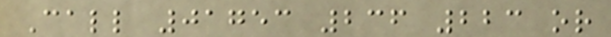Call 01753 236 223 or
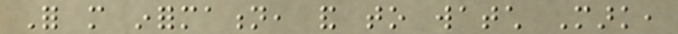For more information, and to watch Mark,
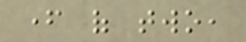father of two,
